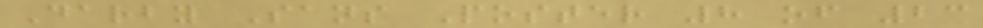Darby Sans Poster 8 of 23
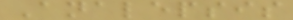Analepsis
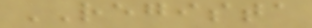REGISTA
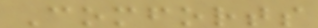Comforts
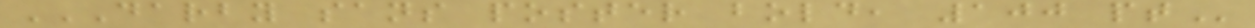DARBY SANS POSTER BOLD, 100 PT
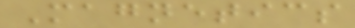Magnetics
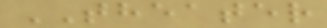THEATER
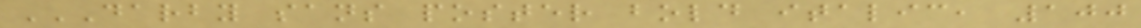DARBY SANS POSTER BOLD ITALIC, 100
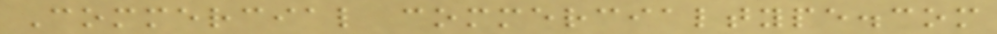Commercial commercialtype.com
